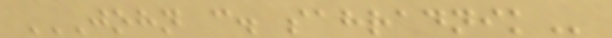JOHN C. SAHRADNIK
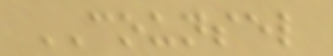COUNSEL
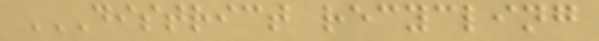DISTRICT RECYCLING
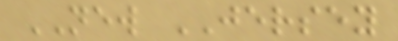NEW JERSEY
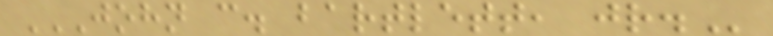JOHN C. BARTLETT, JR.
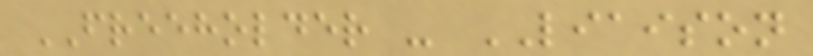FREEHOLDER - LIAISON
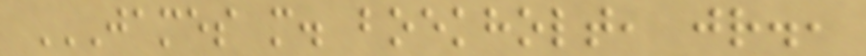JAMES M. BOEKHOLT, JR.,
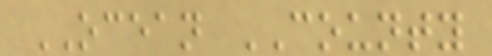OCEAN COUNTY
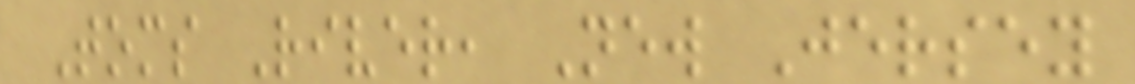Toms River, New Jersey
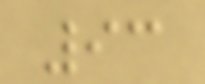93
